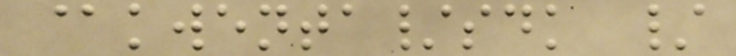@kwenta/sdk /
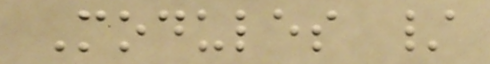Modules /
